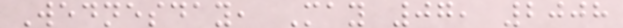Wednesday, May 07, 2008
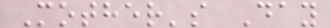Mother's Day
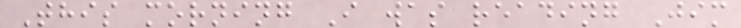This morning I was reading Jim
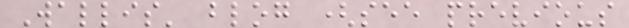Wallis' blog (see previous
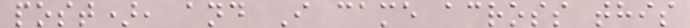post), and I came across this
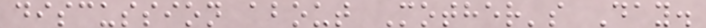discussion about Mother's Day.
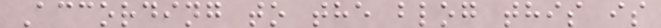According to the blog this is
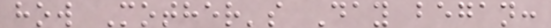how Mother's Day began:
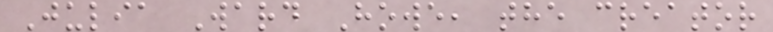Julia Ward Howe, the creator
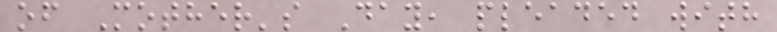of Mother's Day, pleaded with
